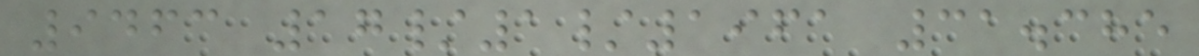9463 17/1/1961 31.385
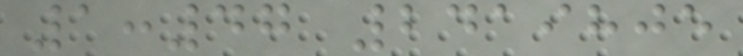1:47 2419805
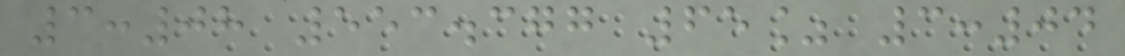3:08 553.377 65% 3:04
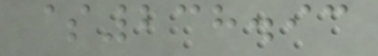$238.93
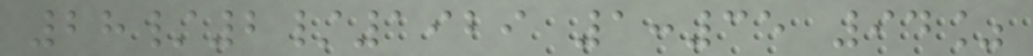28/2/1929 1:35 94%
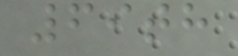69th
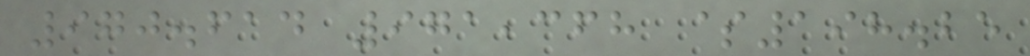970.614 971,368 $198.25
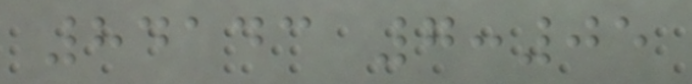84143 7:05
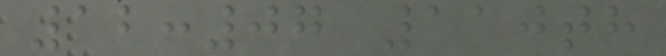12:07 110th
